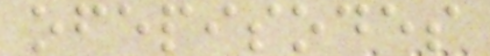ofepisodes
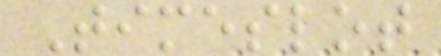Timeslot
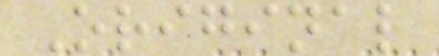Original
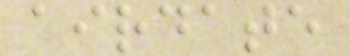airdate
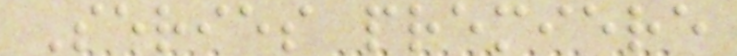Series premiere
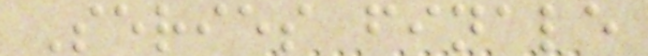Series finale
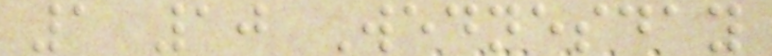1 10 Wednesday
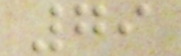79
